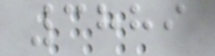3889
